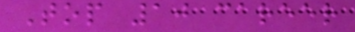Top 10 career
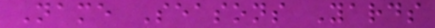Name Seasons Yards
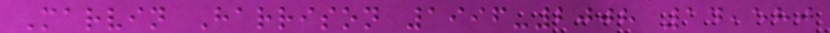Marvin Harrison 1996-2008 14,580
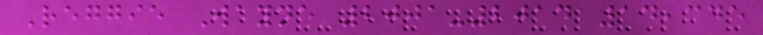Reggie Wayne 2001-2014 14,345
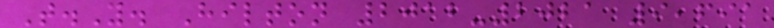T.Y. Hilton 2012-2021 9,691
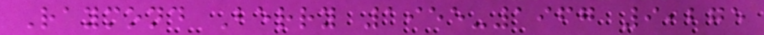Raymond Berry 1955-1967 9,275
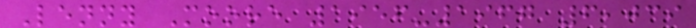Lenny Moore 1956-1967 6,039
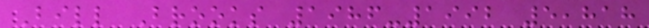Bill Brooks 1986-1992 5,818
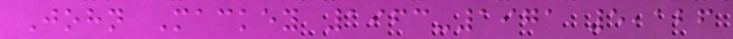John Mackey 1963-1971 5,126
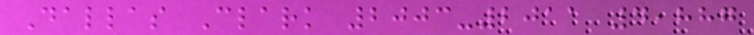Dallas Clark 2003-2011 4,887
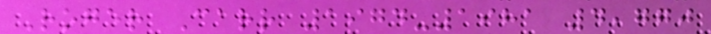Roger Carr 1974-1981 4,770
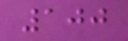100
